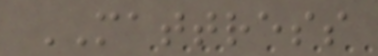MATTRESS
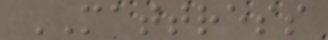MATTRESS
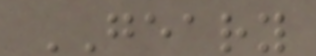GEARY
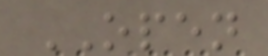OPEN
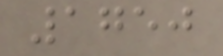1750
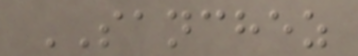SANCHEZ
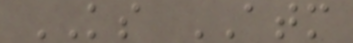KS ATM
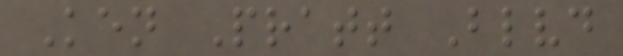Ken Pratt Blvd
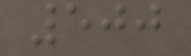500
